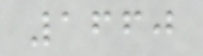1660
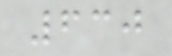630
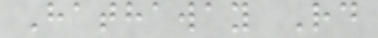Hathaway Rd
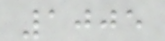1005
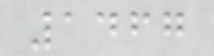1467
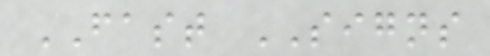FAST SIGNS
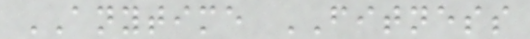ANYTIME FITNESS
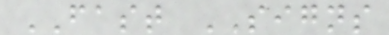FAST SIGNS
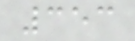353
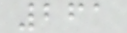261
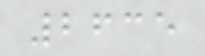2635
